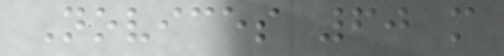Novices 60 m
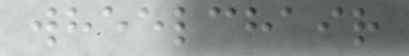wheelchair
